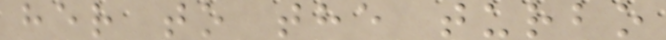her to the turbo
